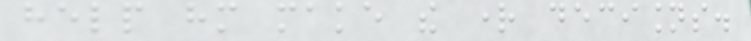help him make the right decisions.
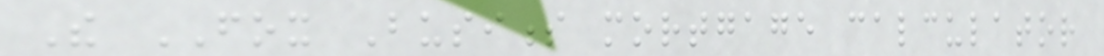The FOX Business mortgage calculator
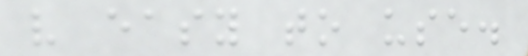very easy to use.
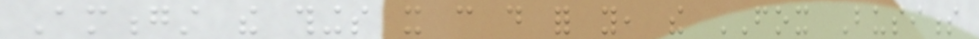Amongst the things it can do for you, the FOX Business
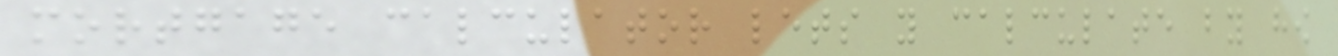mortgage calculator lets you calculate by how
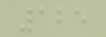125
